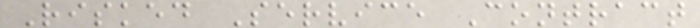Risked Service Contract
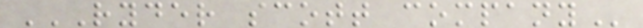RYDER SCOTT COMPANY
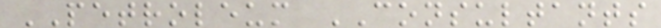PETROLEUM CONSULTANTS
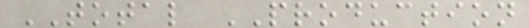TOTAL PRODUCTION
